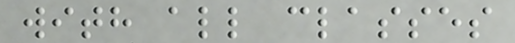with all classes
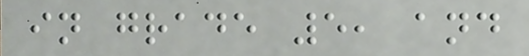in grade 5, and
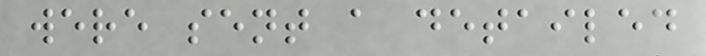were sent a detailed
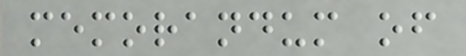memorandum of
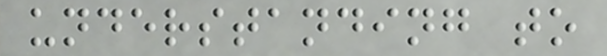understanding to
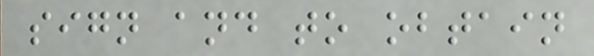sign and to obtain
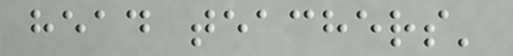head teachers'
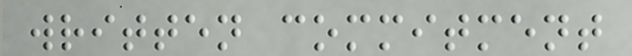written commitment
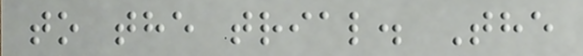to the trial. The
